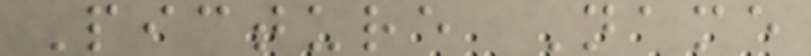Picture Name
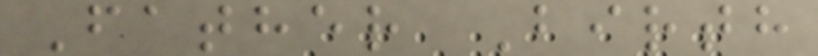Father Birth
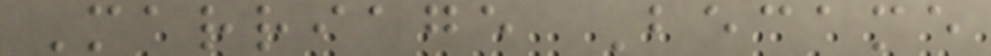Marriage Became
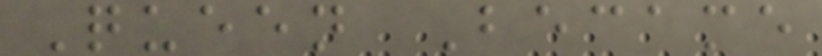Queen Became
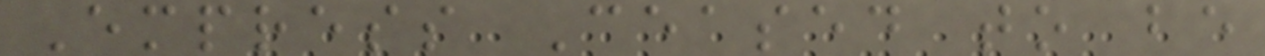Empress Ceased to be
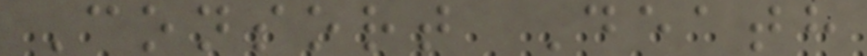Consort Death
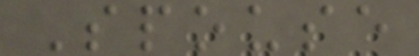Spouse
